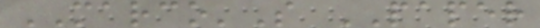MARCO'S PAPER
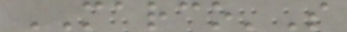MARCO'S
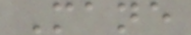Mane
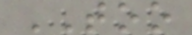TOO
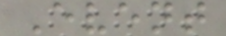Event
